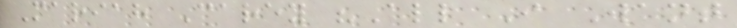Mariah Carey "All I Want
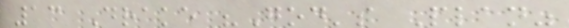13 Drake "God's Plan"
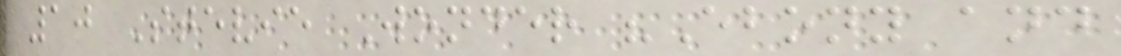10 Stevie Wonder "Ebony and
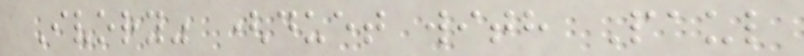Ivory" (duet with Paul
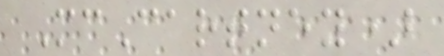McCartney)
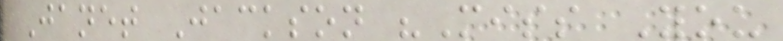Janet Jackson "Miss You
